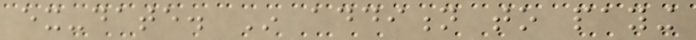ex-date. In addition to paying
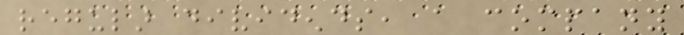regular dividends, a company
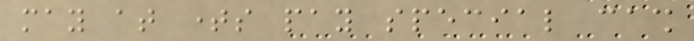may at times pay special cash
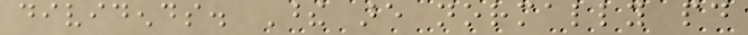dividends. These are normally paid
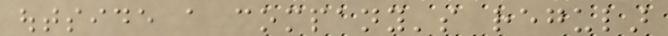outside a company's regular
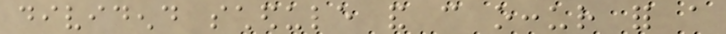dividend schedule and can occur for a
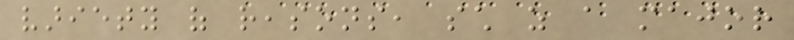variety of reasons, such as a major
